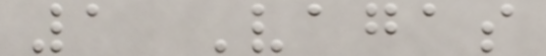1 Vagas
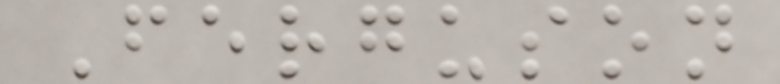Ferguson
